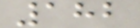182
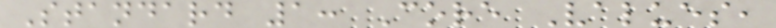Standard 1: Core Values,
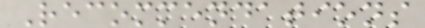Recommendations
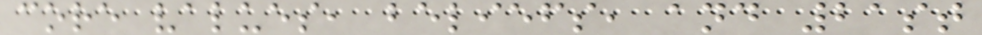core values, beliefs, and 21st
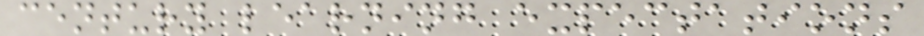century learning expectations
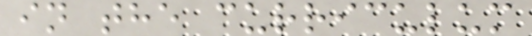in the curriculum
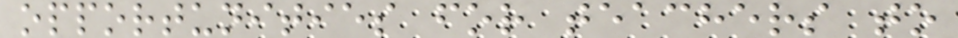opportunities for teachers to
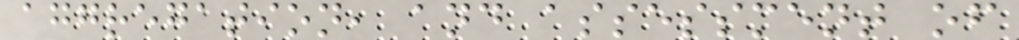aggregation, and assessment of
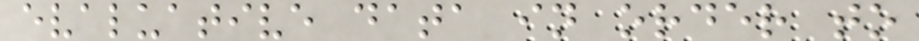evaluative data in order to
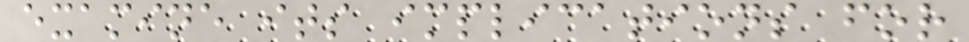examine its implications for
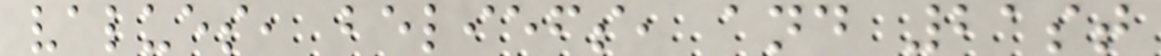values, beliefs, and 21st
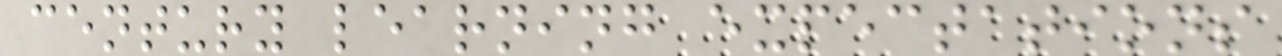century learning expectations
